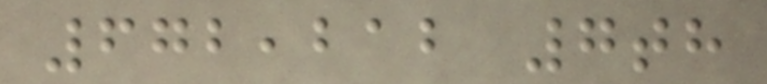672,212 7th
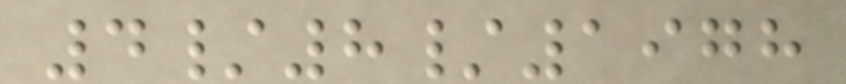4/8/1978
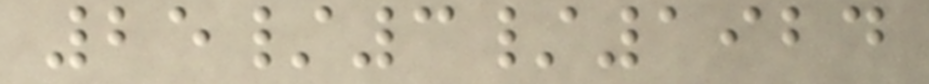25/3/1924
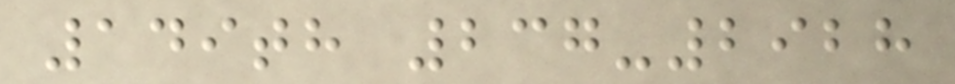149th 237-2928
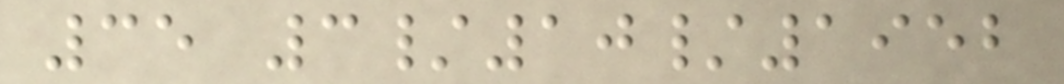35 3/10/1952
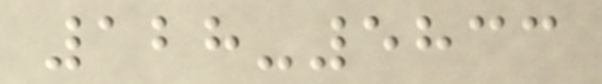128-5833
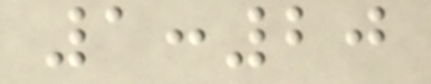1:20
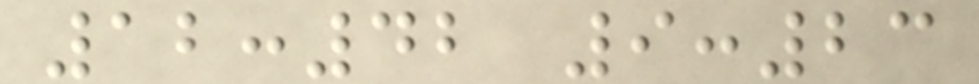12:42 9:23
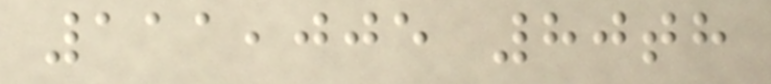111,005 80th
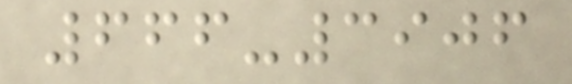666-3906
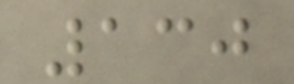130
